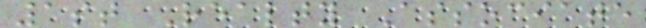1st Realty Associate
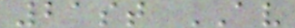21st AV
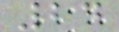24
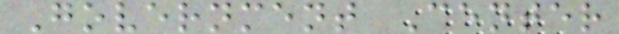Government Center
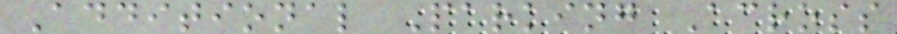Additional Parking Across
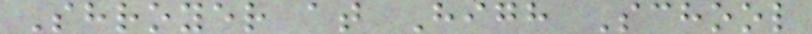Shroyer at High School
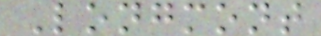Longmont
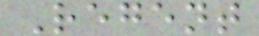Regent
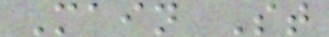Main St
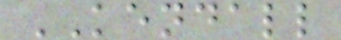KENDALL
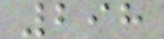298
